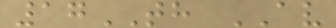17TH AV
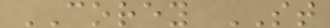COREY ST
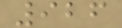926
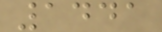1441
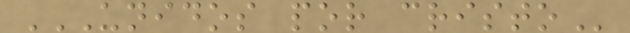UNIDOS POR CRISTO
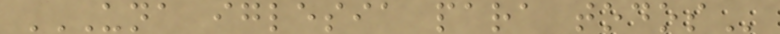UNA IGLESIA PARA TODOS
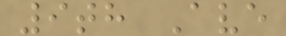9th Ave
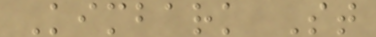Kimbark St
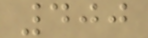400
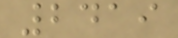2419
